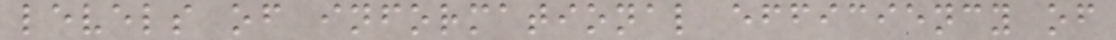levels of informational efficiency of
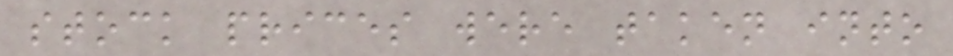stock prices were taken into
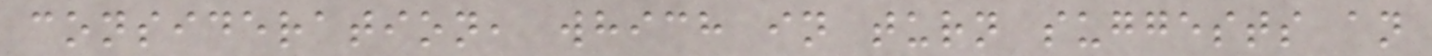consideration, which in turn suggests an
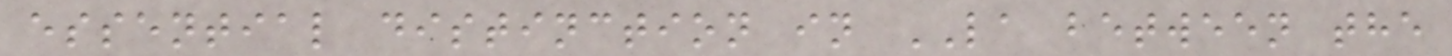essential distinction in LA between the
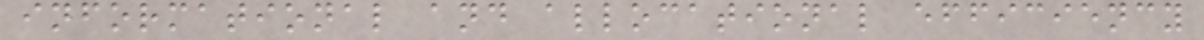informational and allocational efficiency
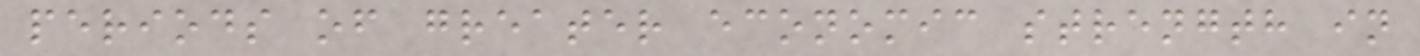periods of greater economic strength in
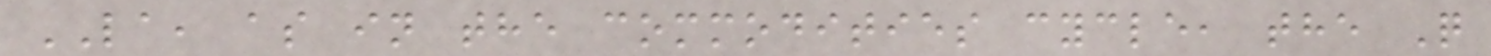LA, as in the commodities cycle, the Q
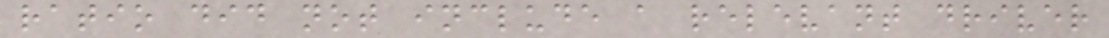ratio did not include a relevant driver
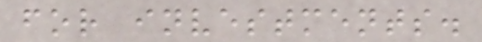for investments.
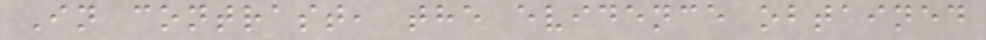In contrast, the evidence obtained
